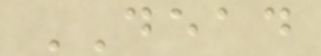DEAD
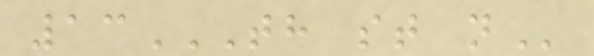13TH ST N
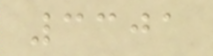3301
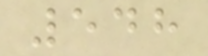548
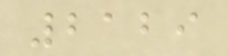2129
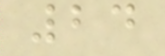24
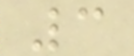3
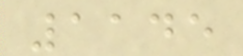1145
